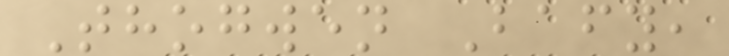Thogwen Bafy,
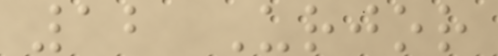12 Urjor
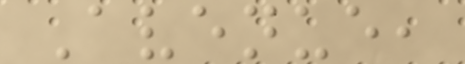Avenue,
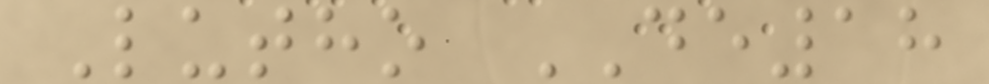Lutho DE18
